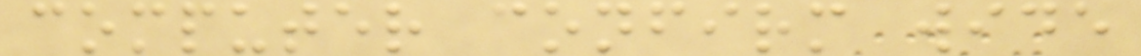computer confirm wide
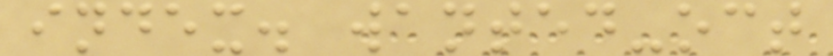index. wanted-oct
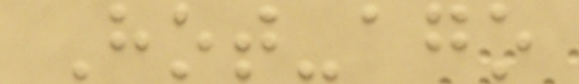Hot-ago
